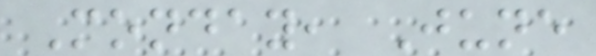Monday, June
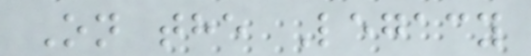On the Legacy
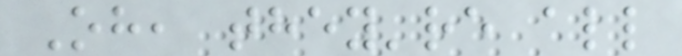Oh, they're all
